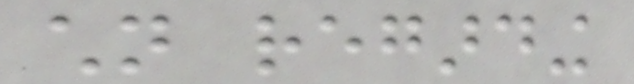children regarding
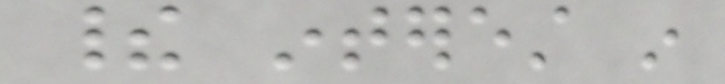their interest in
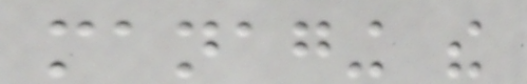managing the
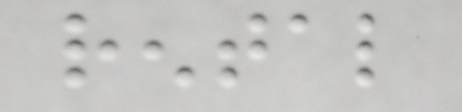rental
